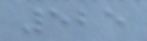525
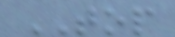TOP
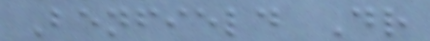Benfield Dr
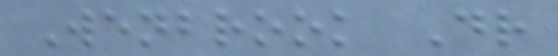Wenbrook Dr
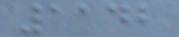1142
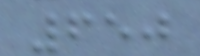650
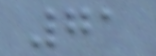71
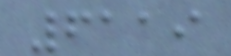6119
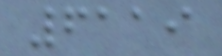6119
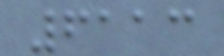6113
